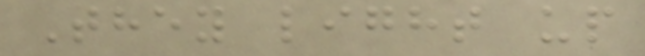They light up
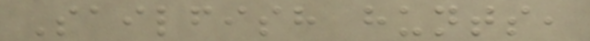Sailfish hunts,
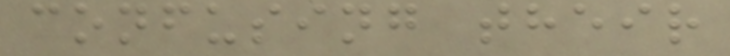confusing their
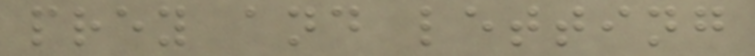prey and letting
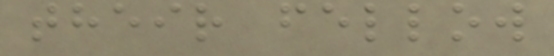their fellow
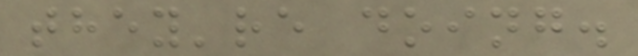they're doing.
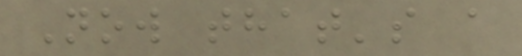Now that's a
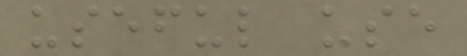useful use
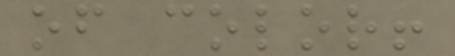of color!
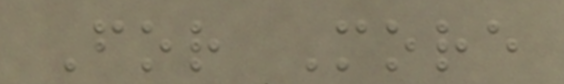For More
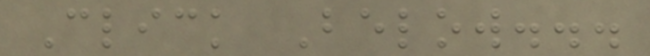Click Below...
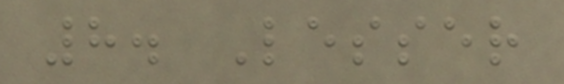8. Lesser
